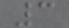3
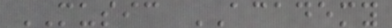MUSIC ACADEMY
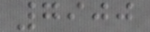7900
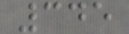345
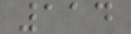114
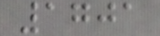1701
